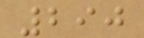290
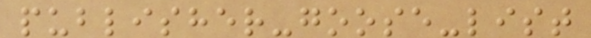publisher-goose-list
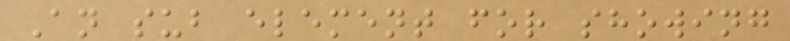An sub element for showing
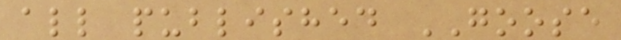all published GOOSE
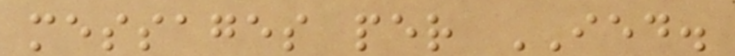messages per IED.
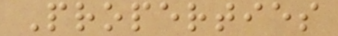Properties
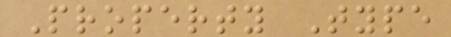Property Type
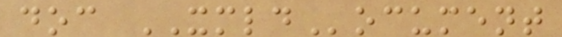doc XMLDocument
